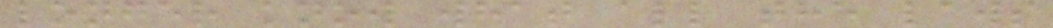longer know what all the laws
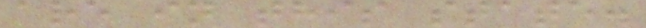are in this state.
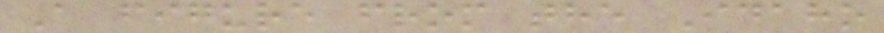A figure from the Idaho
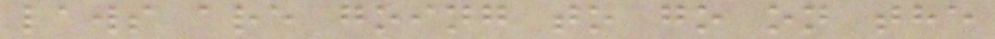laws are going to go on the
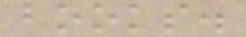books.
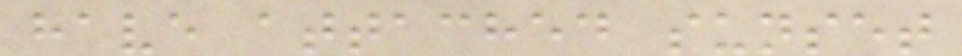have attached sunset
